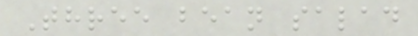Three bean salad
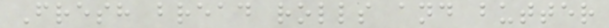Fresh bread rolls and butter
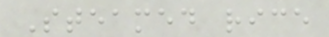Steamed rice
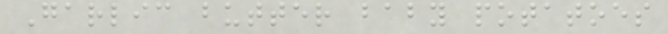Garlic butter baby potatoes
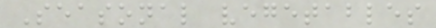Seasonal vegetables
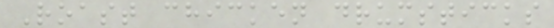Roast chicken drumsticks
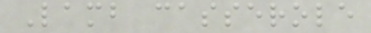Lamb casserole
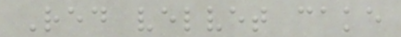Red velvet cake
